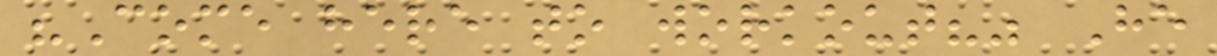"Come here to workout?" He
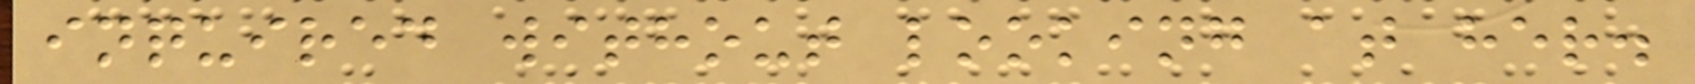inquired without looking at her.
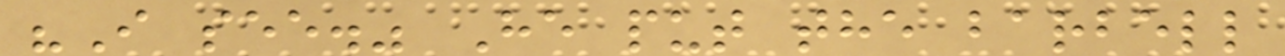"I see." He put the barbell
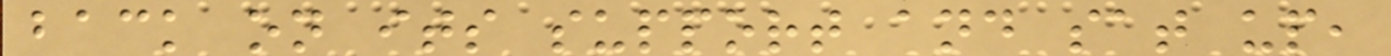back on its support and sat up,
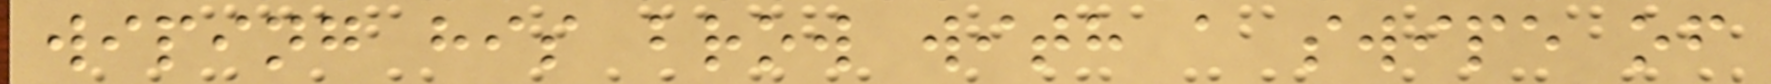wiping his brow with a swipe of
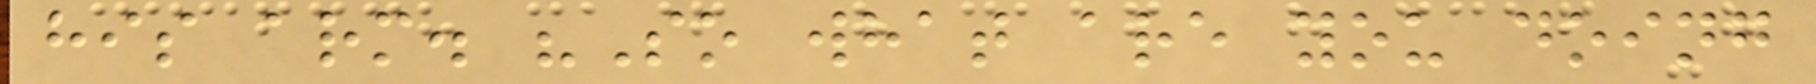his arm. "So what are you doing
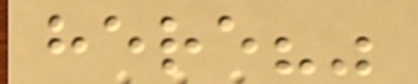here?"
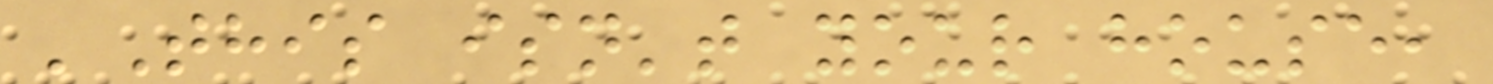'This isn't your house,
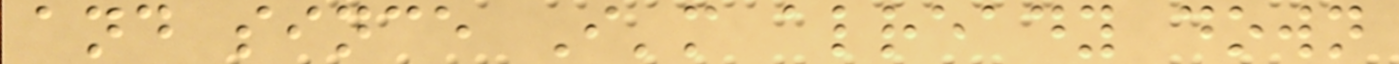and since I'm already down
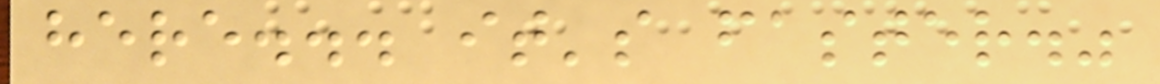here... it's faster."
